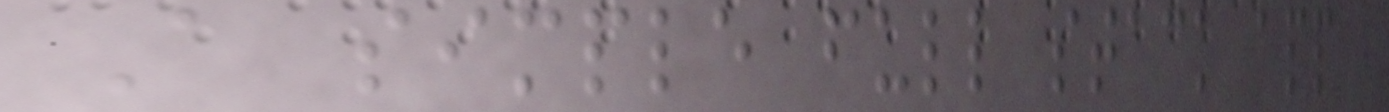A simple full stack app
